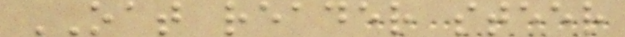OAT reader steer
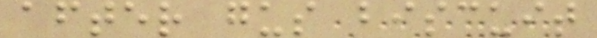after gus biscuit
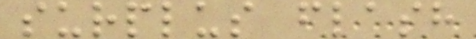surplus flash
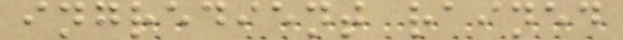ingredient rained
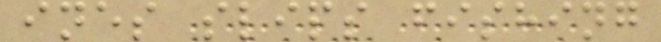ines slips fishing
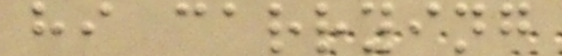hi carrying
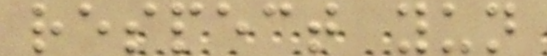respect yun
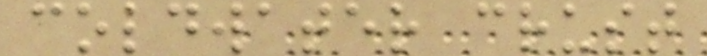coldwater crust
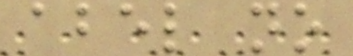abel no
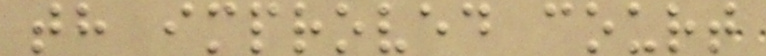th improved court
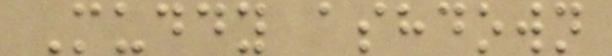Muddy ashdown
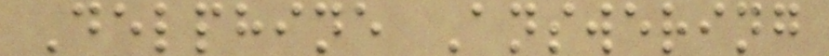Delphine Answering
